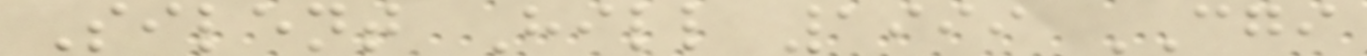Silent Hill 1999 CGI
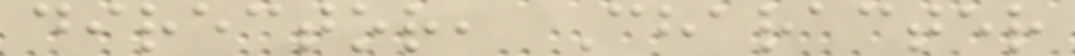director, Character
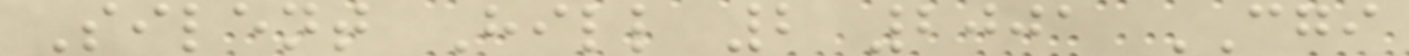Silent Hill 2 2001 CGI
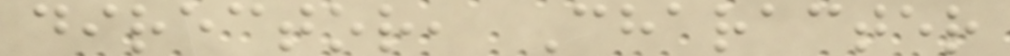director, Character
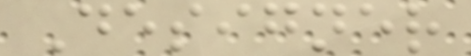Designer
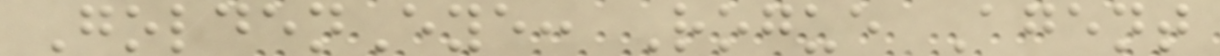GoldenEye: Rogue Agent
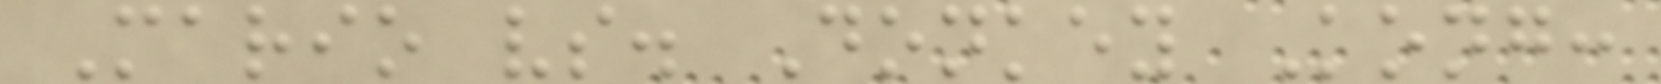Mario vs. Donkey Kong:
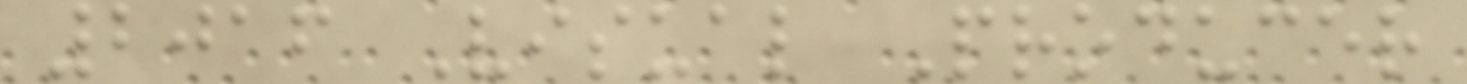2016 Visual Producer
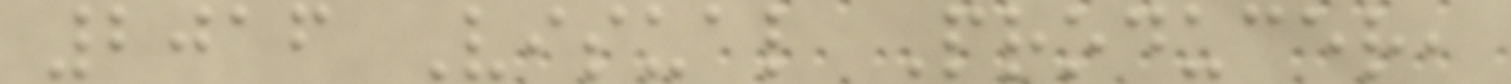2016 Visual Producer,
